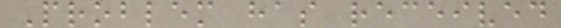Problem has received
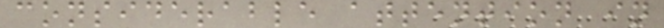considerable attention in
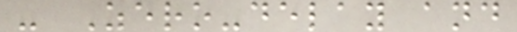- Zero-delay and
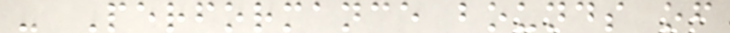- Performance bounds of
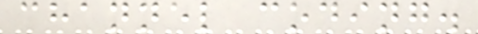channel coding.
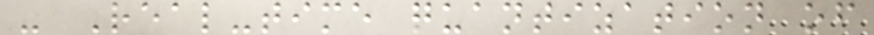- Real-time quantization of
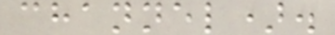channel).
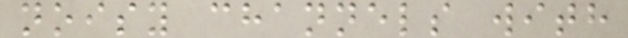noisy channels with
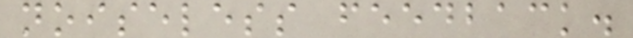noiseless feedback.
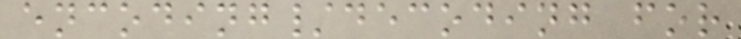encoding/decoding for
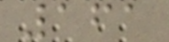161
